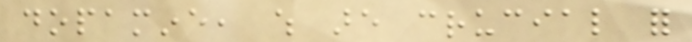dopamine, which are crucial for
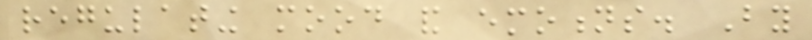regulating mood and emotions. By
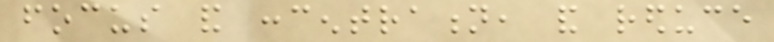focus and concentration, and reduce
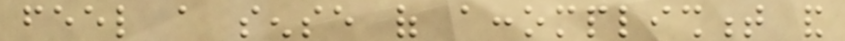feel a sense of accomplishment and
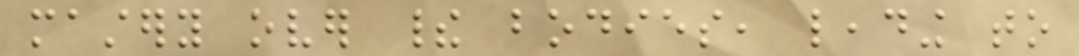mastery over their bodies, leading to
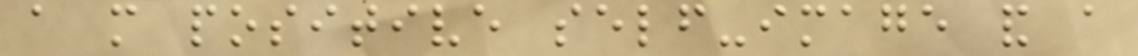a more positive self-image and a
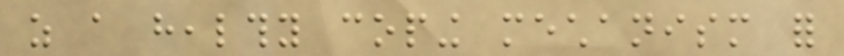as a healthy coping mechanism for
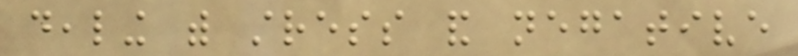dealing with stress and negative
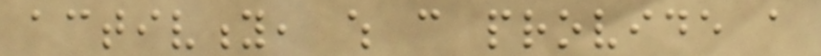activity, which can provide a
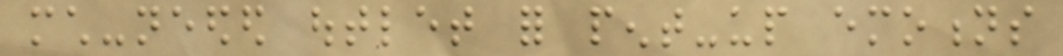much-needed outlet for pent-up emotions
